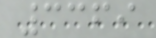3369
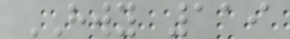HWY 119
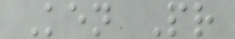Ken Pr
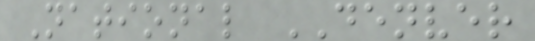National DENVER
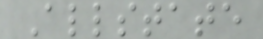Allstate
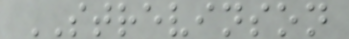STREVINSON
